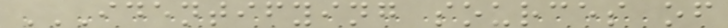IDENTIFYING SOURCES OF
